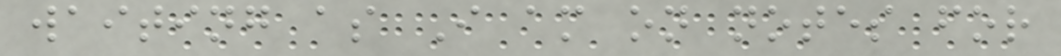waiting as I am on notes for
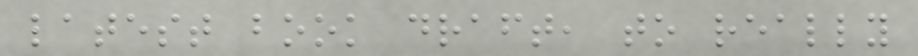latest book draft, to really
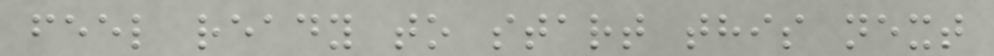feel ready to start this next
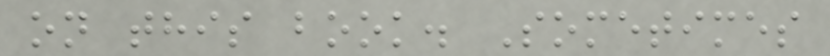on this book. Sometimes
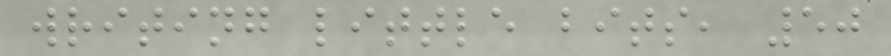writing little bits, 50
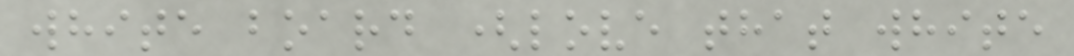white board (love that white
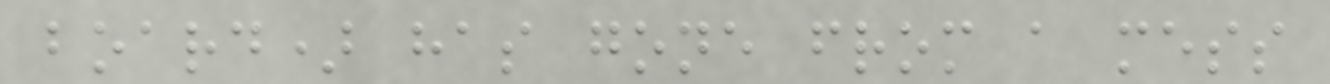board) has gone from a mess
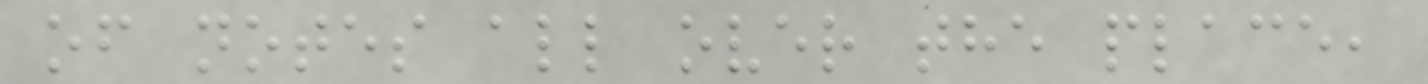of notes all over the place,
